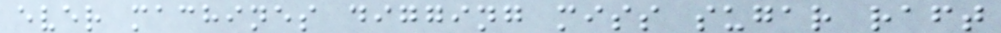ever machines digging miss sugar raft
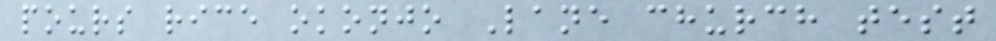pours rice okonjo Lane church test
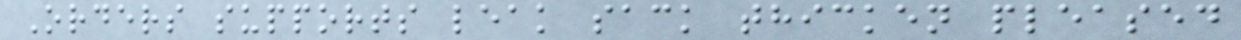Orders supports leak sack thicken pleased
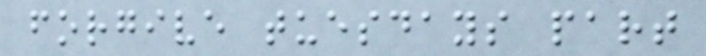forgive tuesdays part
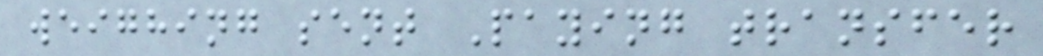weighing sent Paying transfer
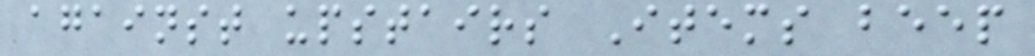against upstairs Items beep
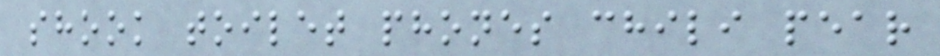shook toilet phones chili pear
